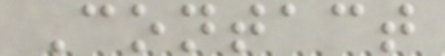Contact
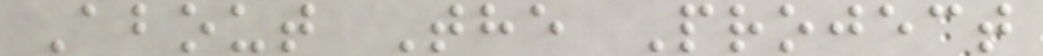About The Project
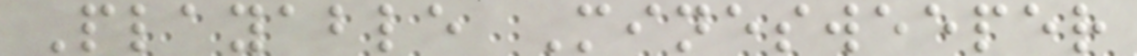Playable Minesweeper
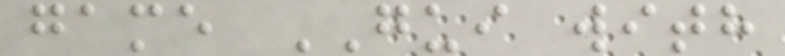game GUI with
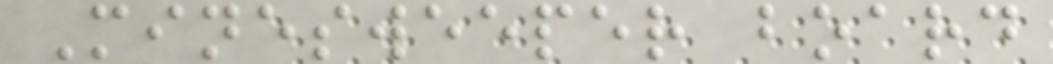Minesweeper board
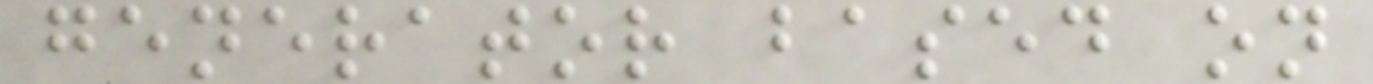generator based on
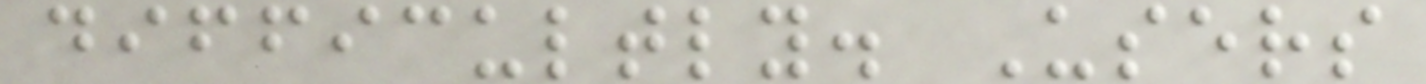difficultly. Users
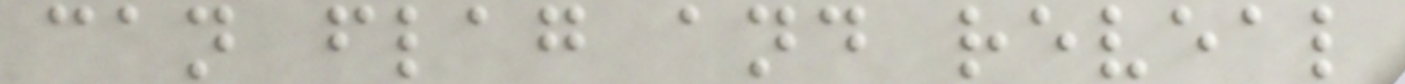can flag and reveal
